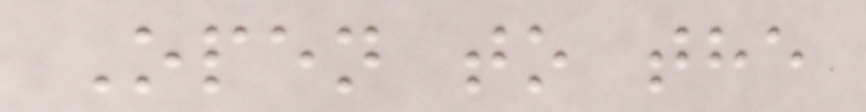Open to the
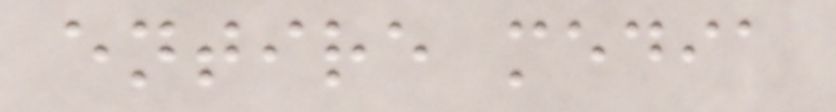entire media
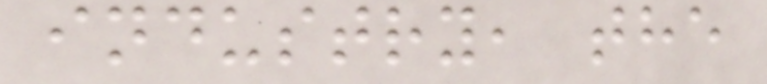industry, the
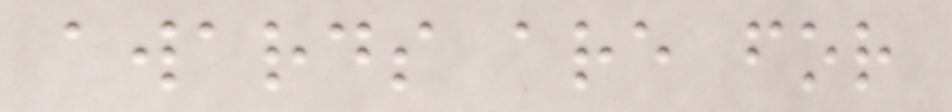awards are for
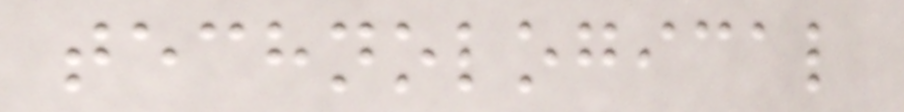technological
